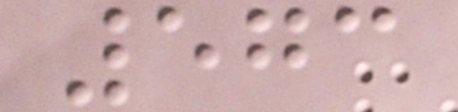573
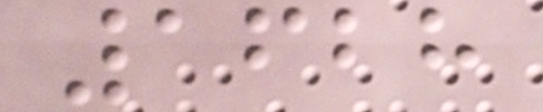1628
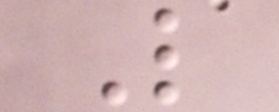L
